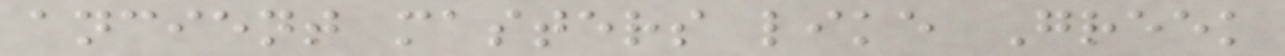ancient masters like Greek
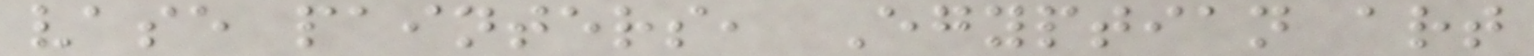vase painters, Egyptian art
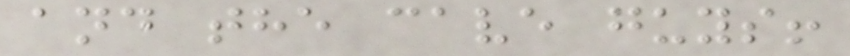and the cave guys!
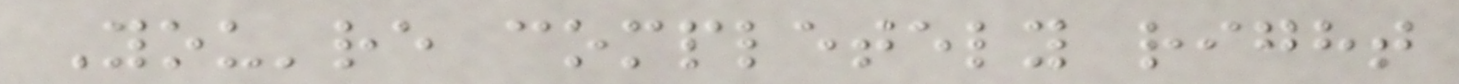You're completely right
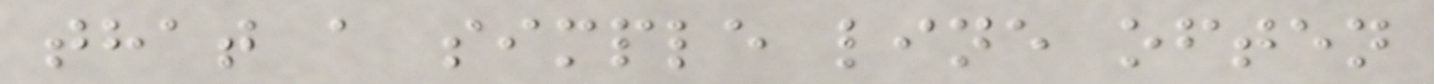that a simple line often
